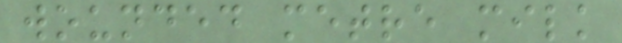wounded metre milk
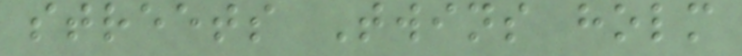streets Twins holm
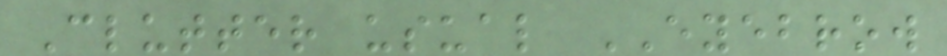Clutter usual EYEBROW
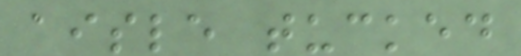aisle tucked
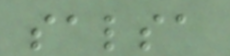salsa
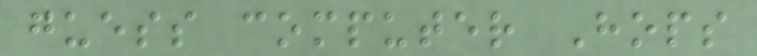guess computer Hops
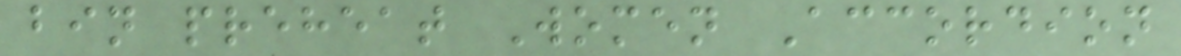bin preheat Women Accordion
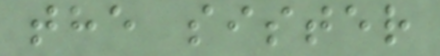the sister
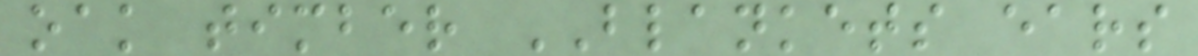oak timber BLANKETS ears
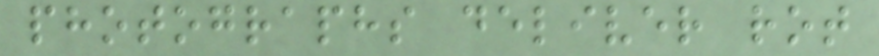photographs deliver rot
